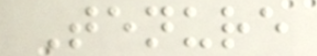Tenure
